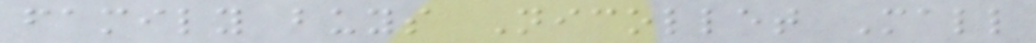family buys Nicollet Mall
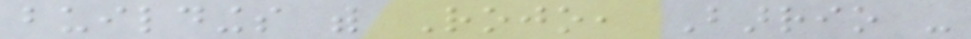buildings with Rojo, Barrio -
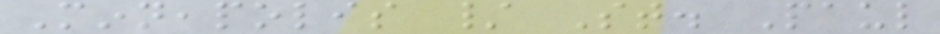Minneapolis / St. Paul
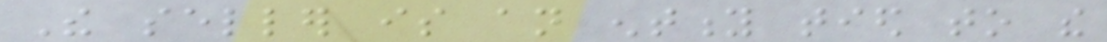The seller is an entity tied to the
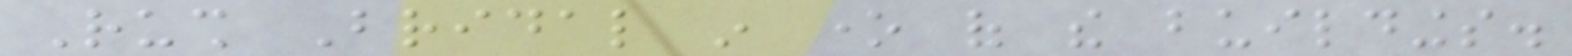Rush Bridal in one of the buildings.
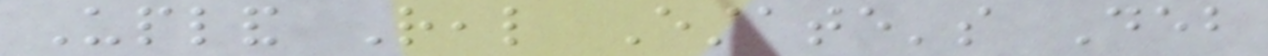Upland Real Estate's Deb
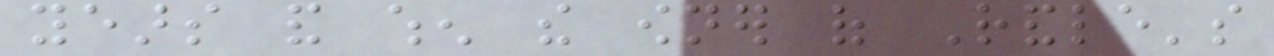years and when the owner of Randle's
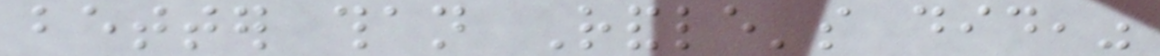better than Randle's did,"
